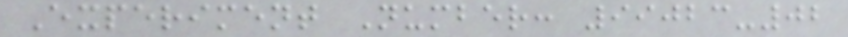Experiment Number: 99023-02
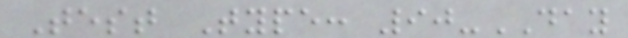Test Type: 90-DAY
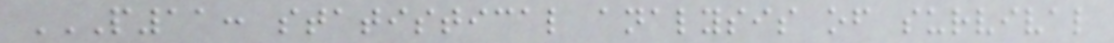P11: STATISTICAL ANALYSIS OF SURVIVAL
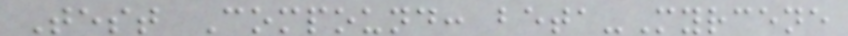Test Compound: beta-Myrcene
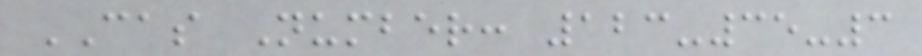CAS Number: 123-35-3
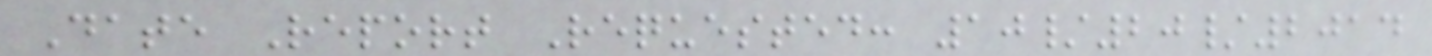Date Report Requested: 10/20/2014
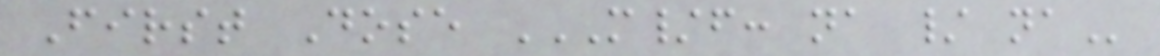First Dose M/F: NA / NA
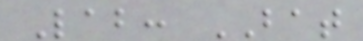Lab: BAT
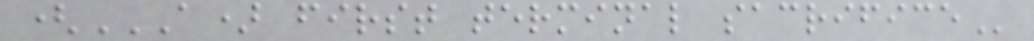(A) FIRST TERMINAL SACRIFICE
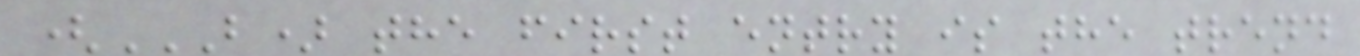(B) THE FIRST ENTRY IS THE TREND
